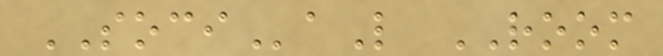SOCIaL ROOM
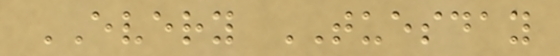EVERY TUESDAY
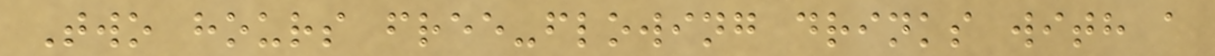Two hours free-flowing drinks with a
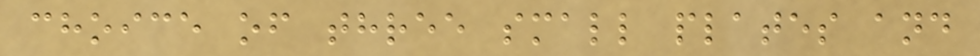choice of three small plates and
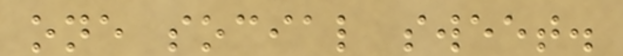one social sweet.
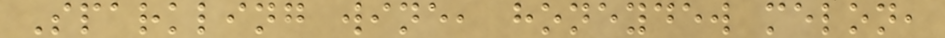Sparkling wine, honeydew melon,
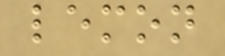lemon
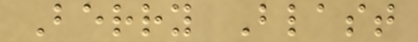Berry Blast
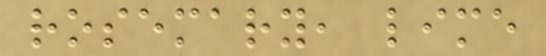rosemary, lime
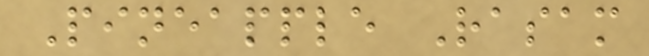Pineapple Rasam
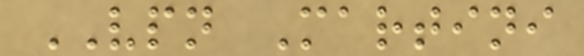VPN Martini
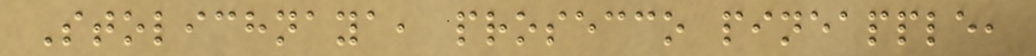Stolichnaya, prosecco pineapple,
